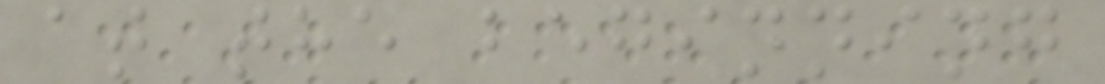at the beginning
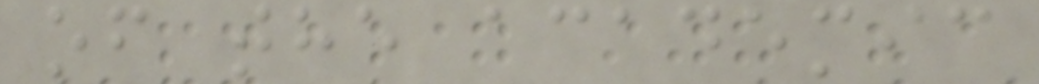of the academic
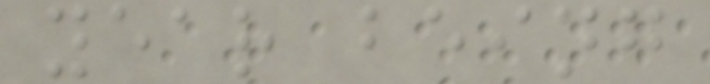year being
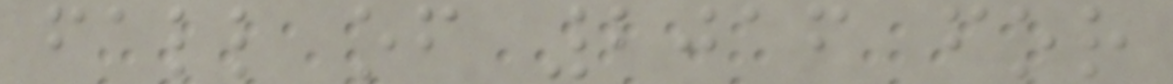fall of 2016 for
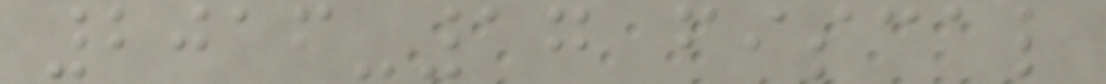2016-17 fiscal
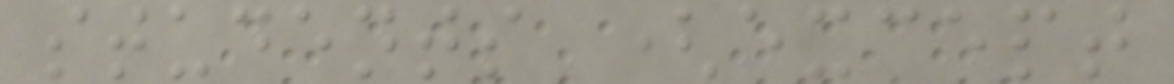students (except
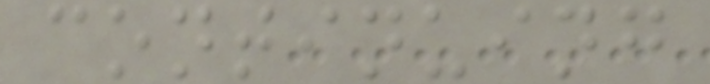continuing
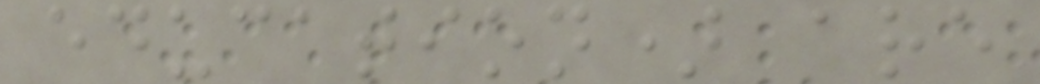education) are
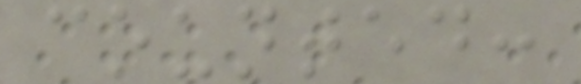counted:
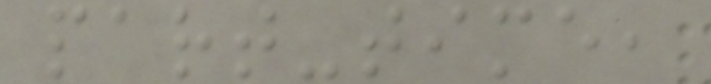part-time,
